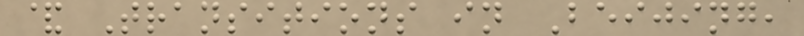& Transitions in Beijing,
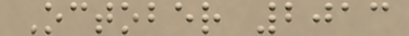October 2013
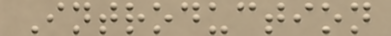Introduction
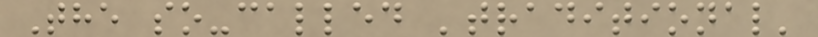The so-called 'traditional'
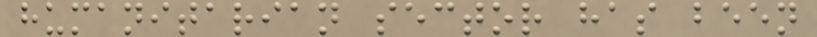humanitarian sector has been
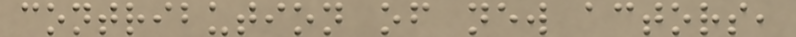contribution of new actors,
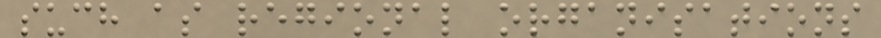such as regional organisations
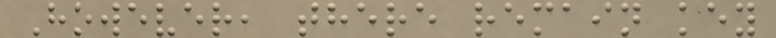However, there remain key
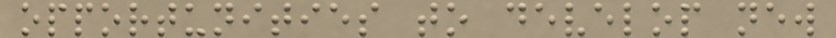opportunities to develop new
